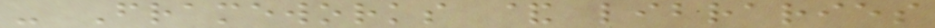- Frameworks & libraries
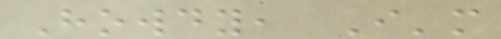Howdy, I'm
